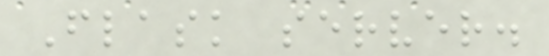Flask server.
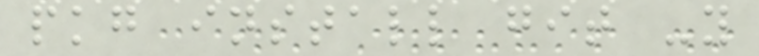pkg install git -y
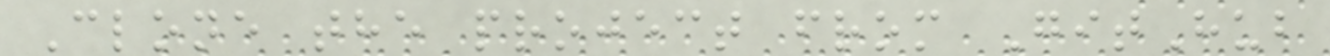Clone the project from GitHub
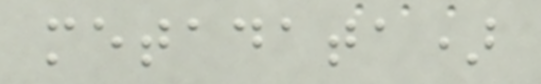metadata)
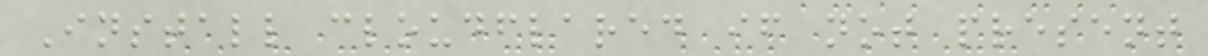Install cloudflared if not present
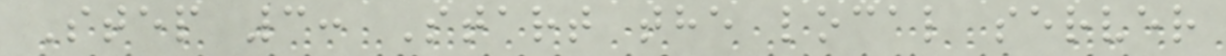Step 3: Start the local server
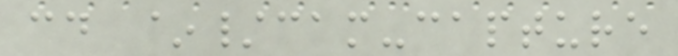cd ~/cam-capture
